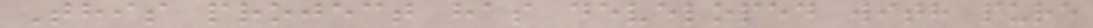This project has developed with pure
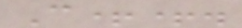C++.
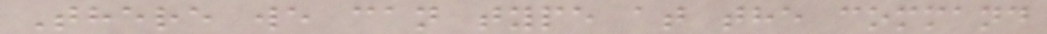There we can type at the command
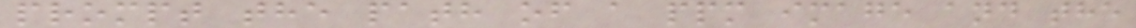prompt the path of a ppm image and the
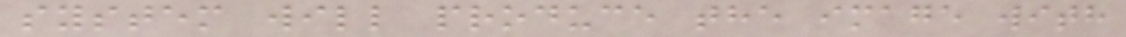system will produce the image with
